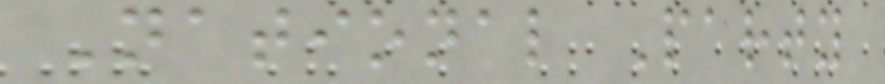National Party
